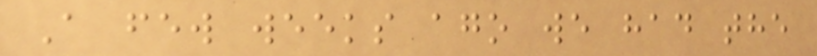A few weeks ago we had the
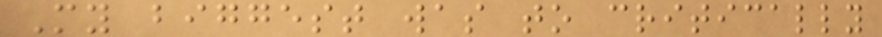My biggest was to critically
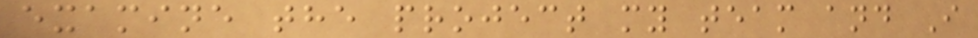examine the project my team and I
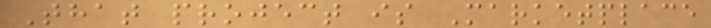That project is Marketplace
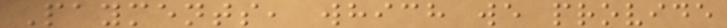Payments, which we provide
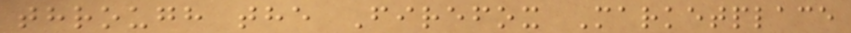through the Firefox Marketplace
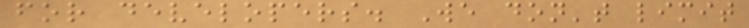for developers. We don't limit
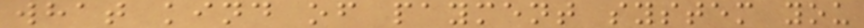what kind of payment system you
